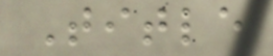Title
